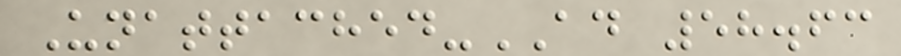Unattached-AD 58.63
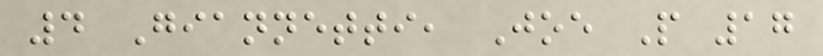4 Giannetti, Joe P 17
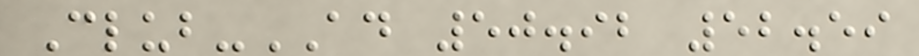Club-AD 50.92 52.59
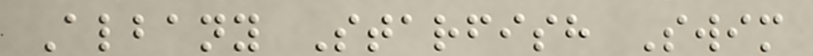Albany Starfish Swim
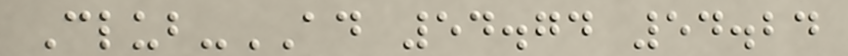Club-AD 54.74 54.24
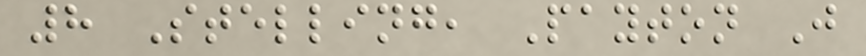8 Stelling, Payton J
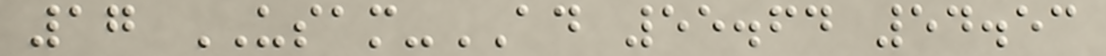17 USAM-AD 55.64 54.53
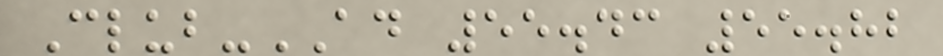Club-AD 55.43 55.82
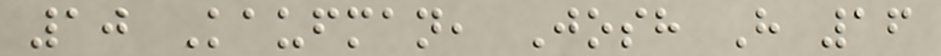10 Kaufman, Josh H 16
